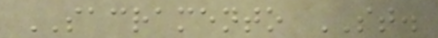SACRAMENTO ST.
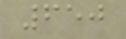650
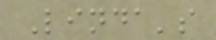Linda's
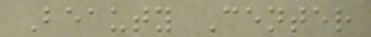Beauty Center
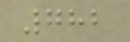782
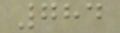784
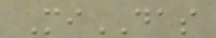MiDAS
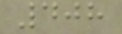408
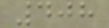408
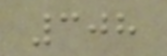308
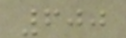600
